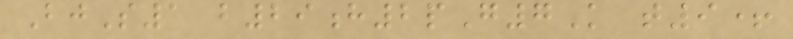BjS1 b29h2pG7K t9+
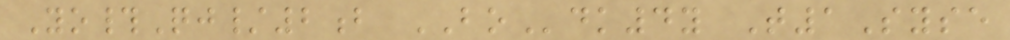Yo#Qj/2b BOdk4y T1Syse
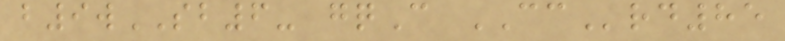b9wSB6- gqC CCrd85
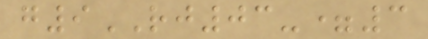g9RJ03-=3
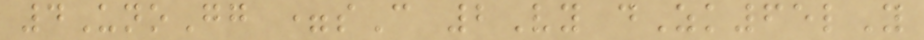4UnoGg =sC 2Vy dZk65lY
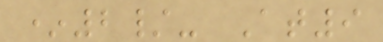*2/- At9
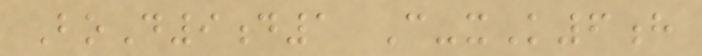BoD9d1 C-xK6h
